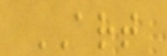ART
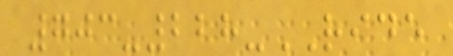703-228-RIDE
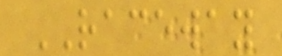RACEWAY
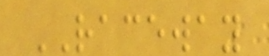RACEWAY
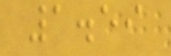1.59
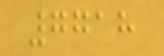7718
